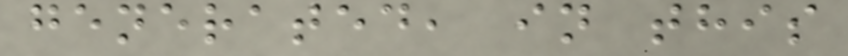generated, in this
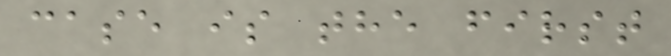case is the first
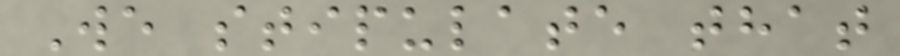We stipulate that
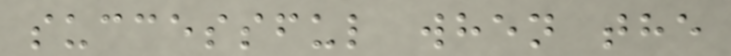successful when the
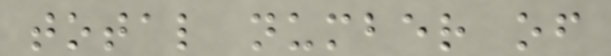total number of
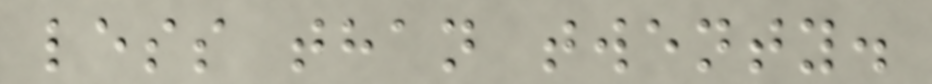less than twenty.
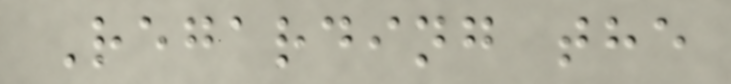Regarding the
